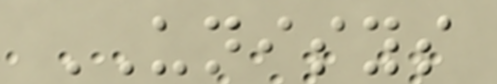UNISYS
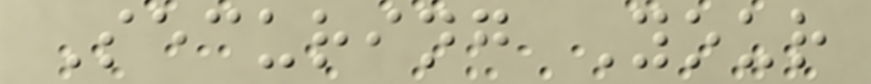Securing Your
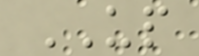UP
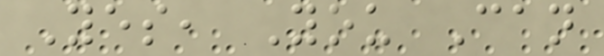Yes, You Can
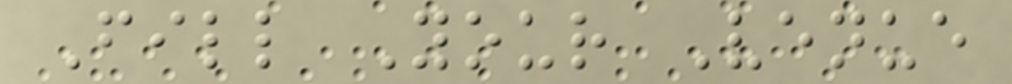Fill Your Venue
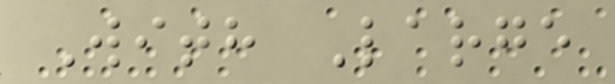With Large
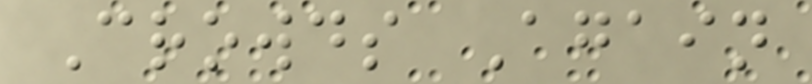Crowds Again
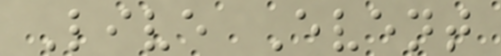Live Event
